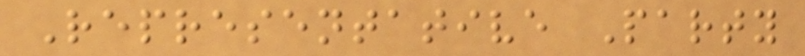Representative Party
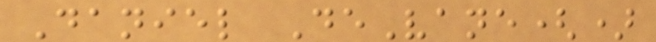Daniel DeVane()
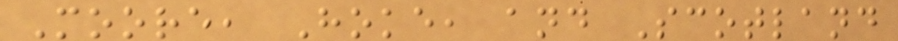Moore, Hoke, and Scotland
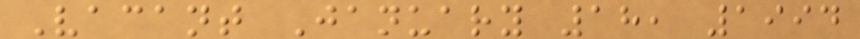Vacant January 18, 1994
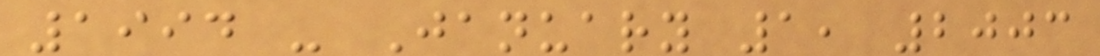1994 - January 1, 2003
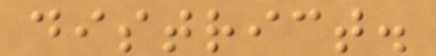district.
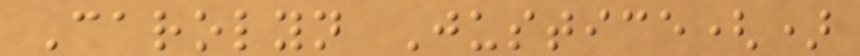Carolyn Justice()
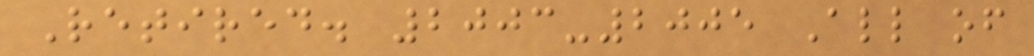Retired. 2003-2005 All of
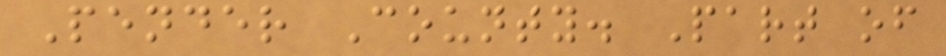Pender County. Part of
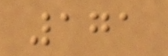171
